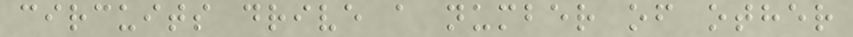circuits drive a number of other
